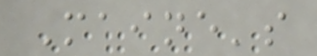Maine's
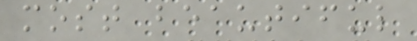most beautiful
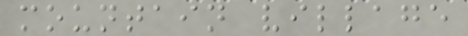mountain village
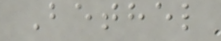Bethel
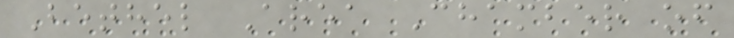Bethel Area Chamber of
